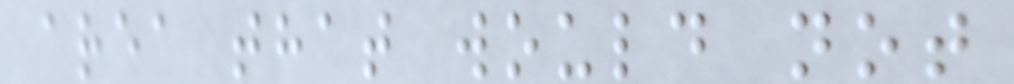area that would not
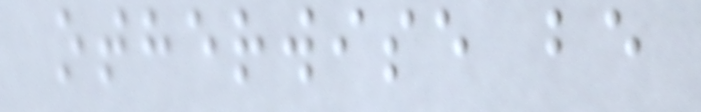otherwise be
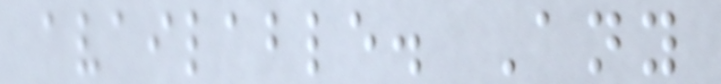available. Any
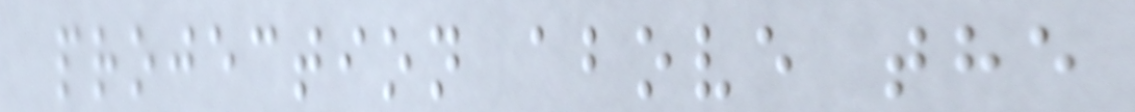projection above the
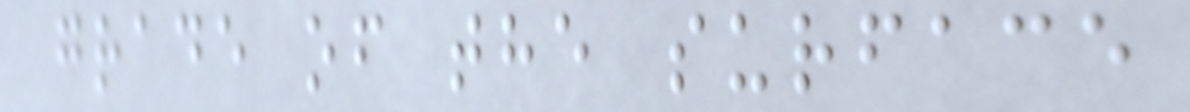grade of the surface
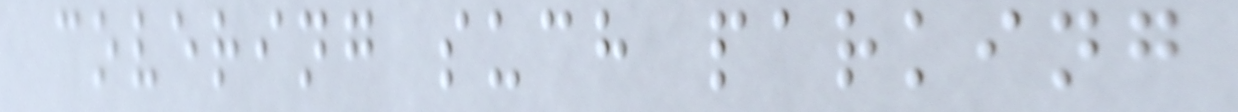covering such parking
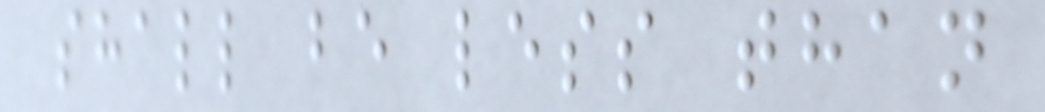shall be less than
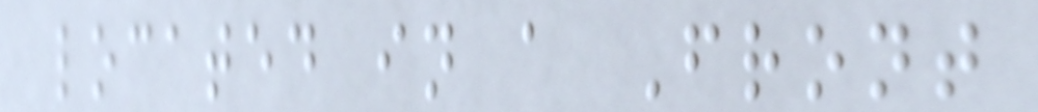located in a Front
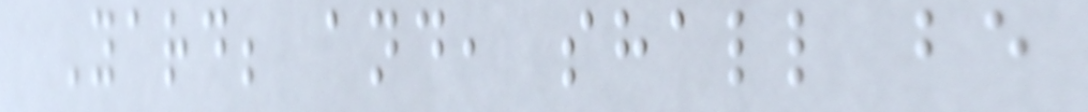Yard; and, shall be
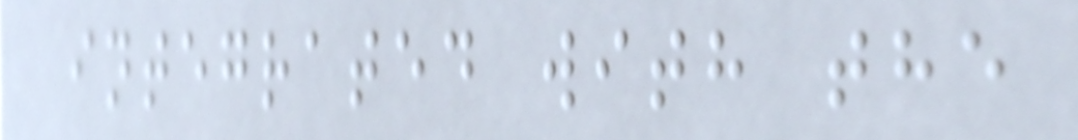integrated with the
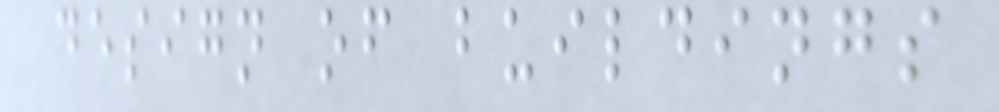design of buildings
